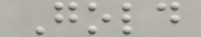Gold
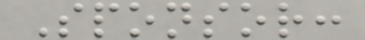Sponsor:
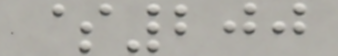$200
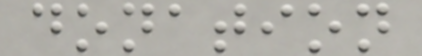donation
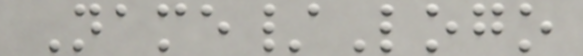Name/Logo
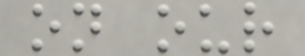on our
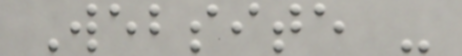Website -
